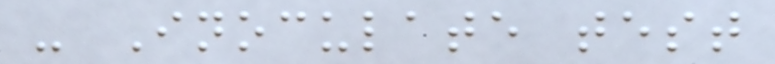- Inoculate test
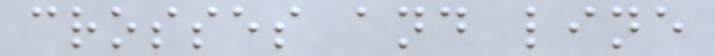crosses and line
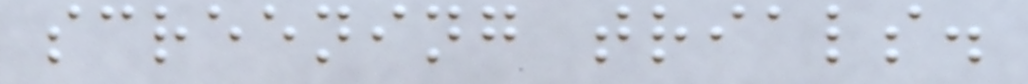screening trials.
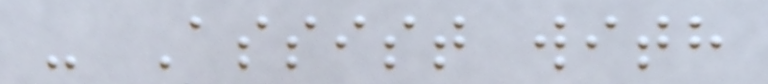- Assist with
